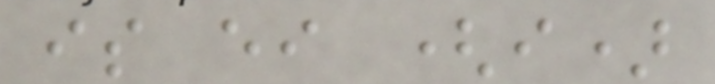is either (i)
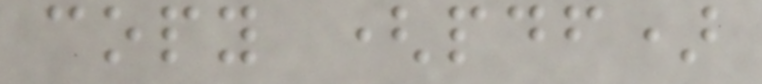copy (pdf)
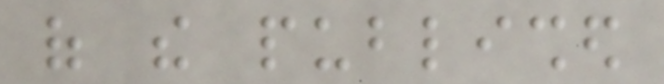of the published
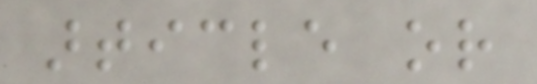article or
